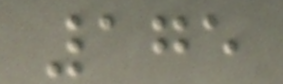175
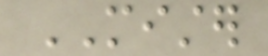MISTER
